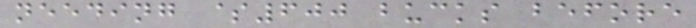needing $600 bucks before
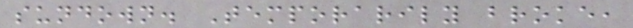sundown. Temporarily broke,
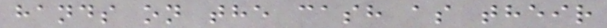hands on the cash as their
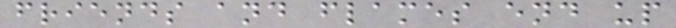friends and flames end up
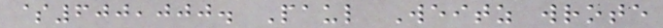$600,000. Paul Weitz wrote
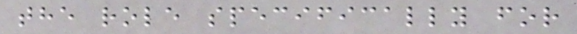the role specifically for
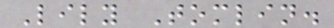Lily Tomlin.
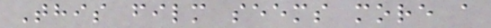This film seems more a
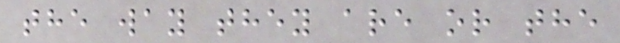the way they are or the
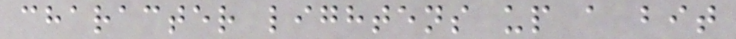character lightens up a bit
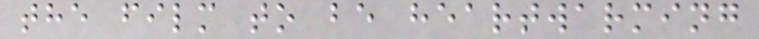the film to be heartwarming
